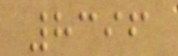8396
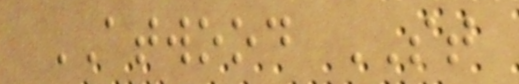ATWOOD ST
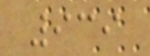939
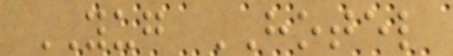YUG HOTEL
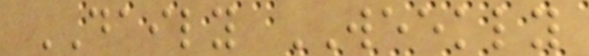DAILY WEEKLY
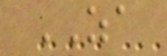ZA
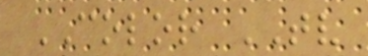COLOR TV
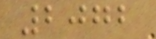2072
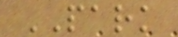PARK
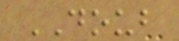DOUB
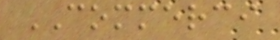COMMERCI
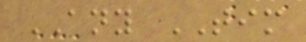ANY TIM
